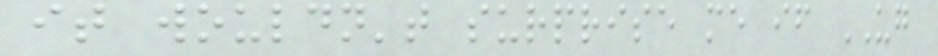it wouldn't surprise me if UG
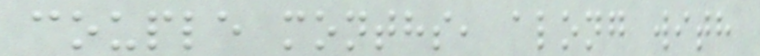couple months, along with
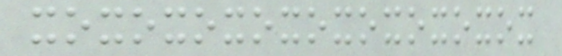xoxoxoxoxoxoxoxoxox
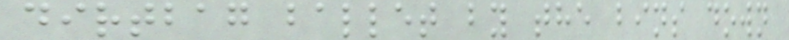dirtbag ballet by the bins down
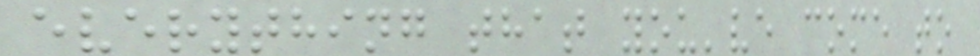everything that you've come to
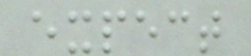expect
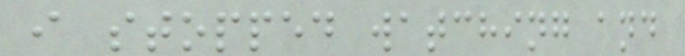i stopped watching and
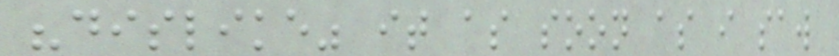"dislike" it as soon as i saw
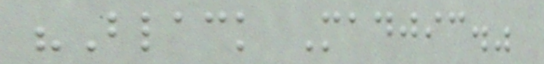"Black Madjic."
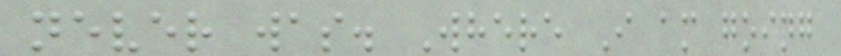never was. Where I am going
